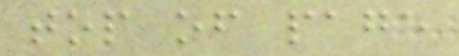top of page
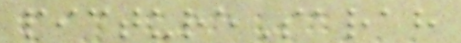pictureSarah
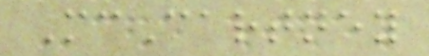McCartney
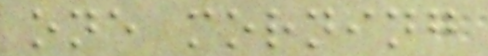one morning
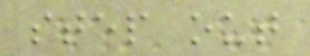step out
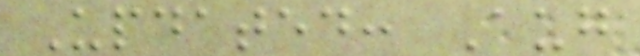Updated: Aug
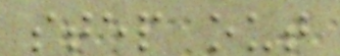step out
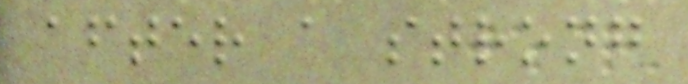after a strong
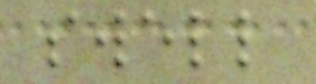swell
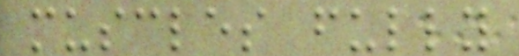muscles fully
